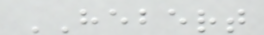HEBERT
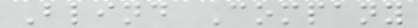Blind Company
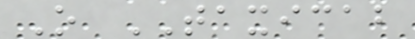O TAXICAB
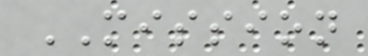MISSION
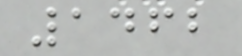1462
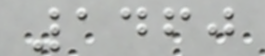1460
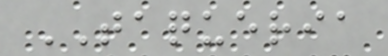TAQUERIA
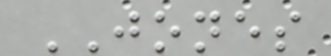JONES
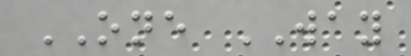ONE WAY
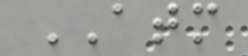ATM
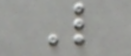L
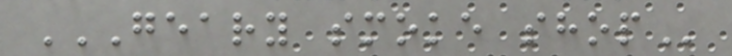GEARY SMOKE SHOP
